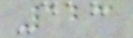123
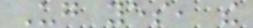Ug yes, the
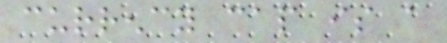currency cap is a
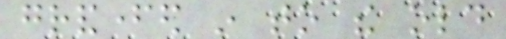grandfathered in to the old
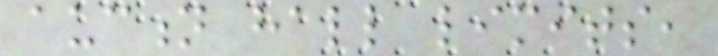auction hall limits,
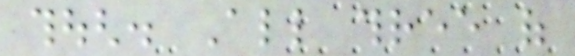though. All three of
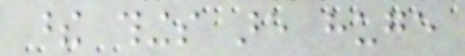these things are huge
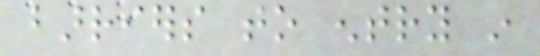barriers to entry in
